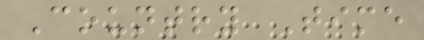Country Time
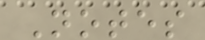Notes
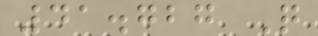41.727 Q
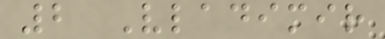2 Vladimir
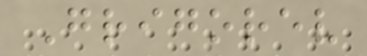Grigorev
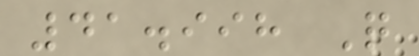41.998 Q
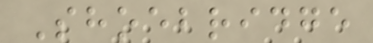Shoebridge
